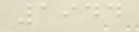1944
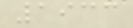1933
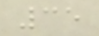35
